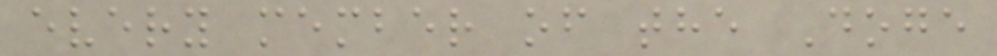every member of the Doge
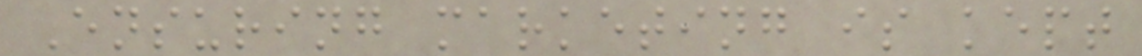Ensuring marketing is kept
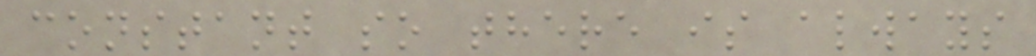constant so there is always
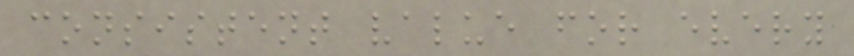consistent value for every
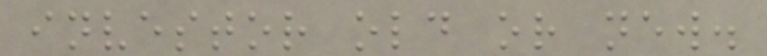investor old or new.
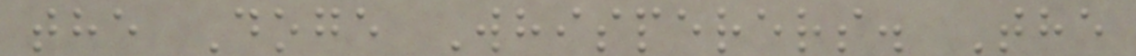the Doge Whisperers. The
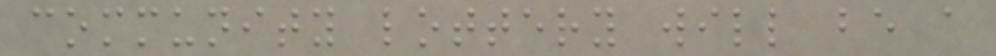community lottery will be a
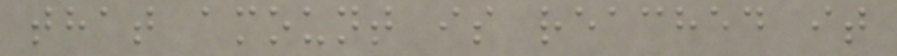that amount is reached it
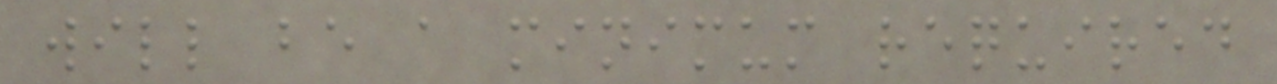will be a minimum required
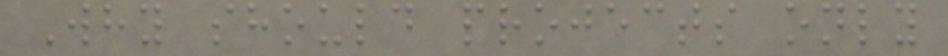Why should projects only
